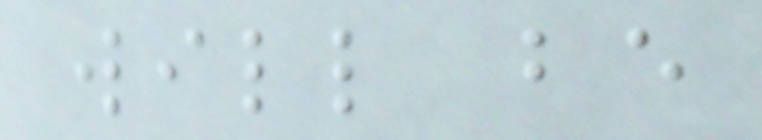will be
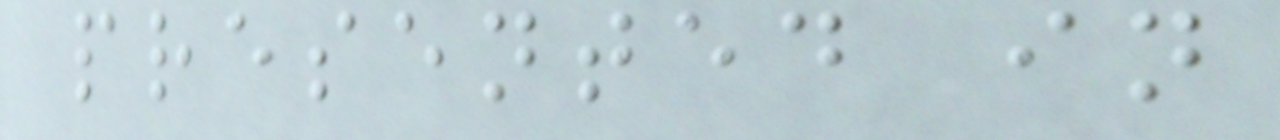presented in
